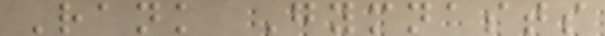Rank Gymnasts
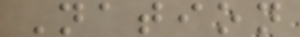Nation
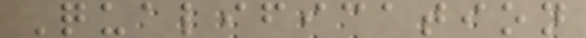Qualification
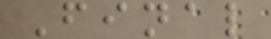Final
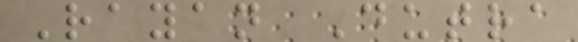Rayan Dutra
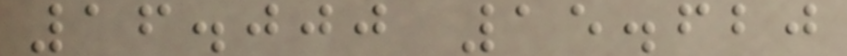16.000 15.620
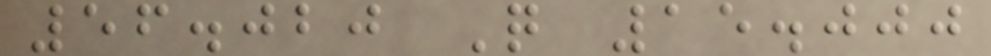56.020 Q 15.000
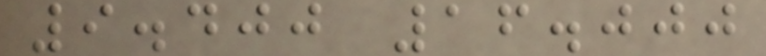9.400 16.000
